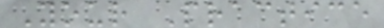Your Practice
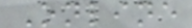Online
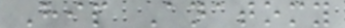Hip Anatomy
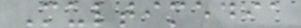Multimedia
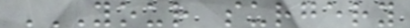YOUR SURGERY
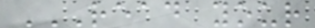READ YOUR
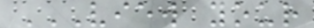VIEW YOUR
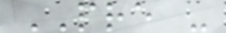PRE -
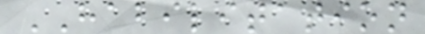HABILITATION
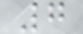7
